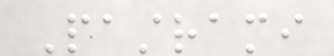Pastrami
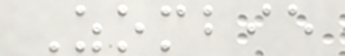Zombie
